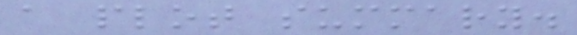a plot summary.
